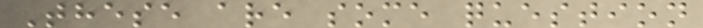These are some question
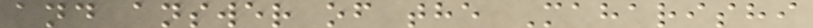and answer of the Maharishi
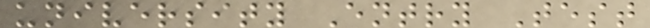university Entry Test
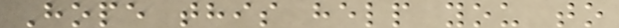Hope this help you to
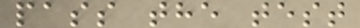pass the test
